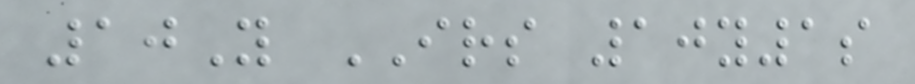10Y IRS 10y1s
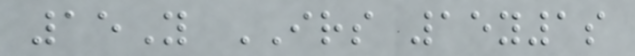15Y IRS 15y1s
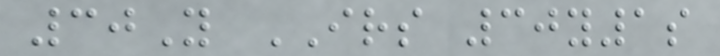30Y IRS 30y1s
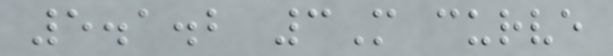5.1.2 3M curve
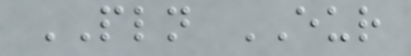PLN EUR
